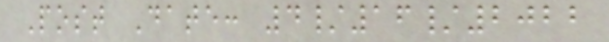Post Date: 4/16/2022
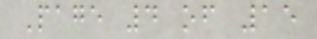Page 4 of 15
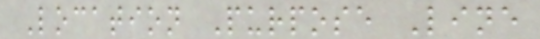Location Purpose Line
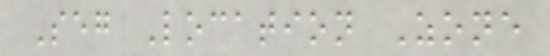Seg Location Zone
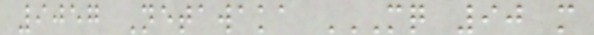9057 Netawaka MQ 90 M
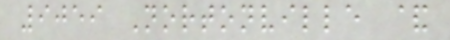9059 Nortonville &
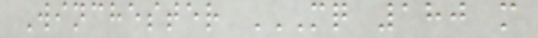Winchester MQ 180 M
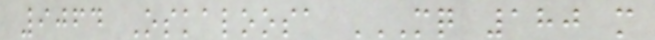9064 Oskaloosa MQ 180 M
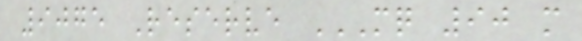9075 Reserve MQ 90 M
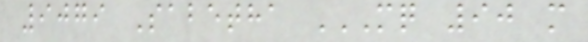9079 Sabetha MQ 90 M
